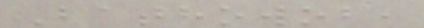Bathowob,
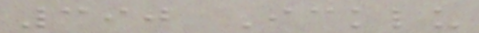390 Icklu
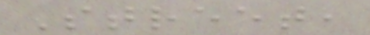Street,
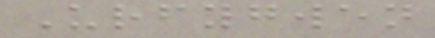Urfygwen
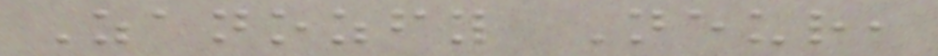Zanozfy Neur,
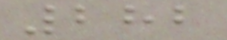282
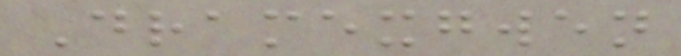Dramexgwen
